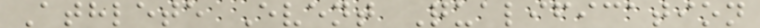Athlete Event Qualification
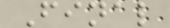Final
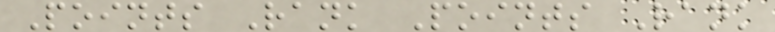Points Rank Points Rank
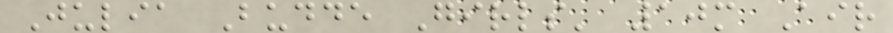Julia Budde Girls' 10m Air
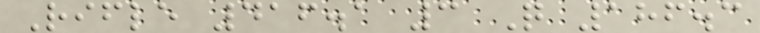Rifle 416.1 3 Q 186.3
